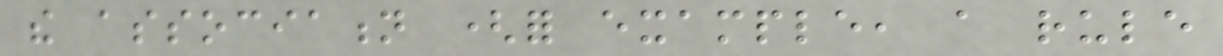the association (for example, a rule
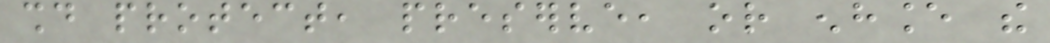should protect, preserve, or enhance the
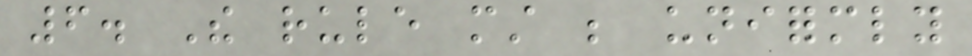6. The rule must be uniformly
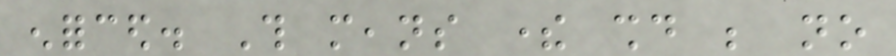enforced. This means there should be no
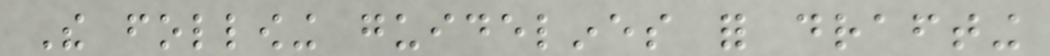The following guidelines for drafting
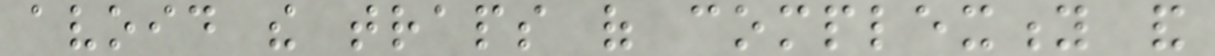avoid the traps of complexity and
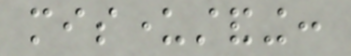misunderstanding:
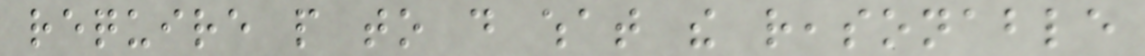require people to do what the reasonable
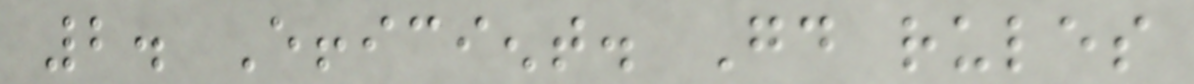2. Efficient. Good rules
